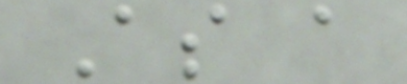As a
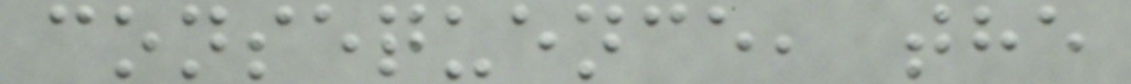consequence, the
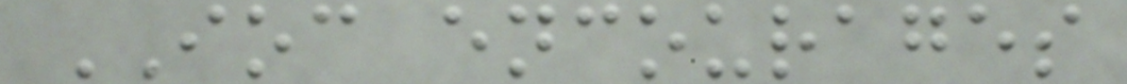IOC encourages
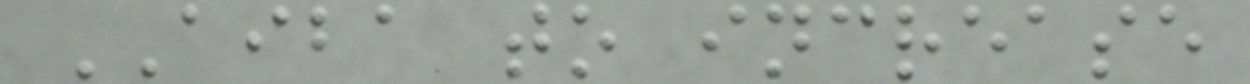AIBA to increase
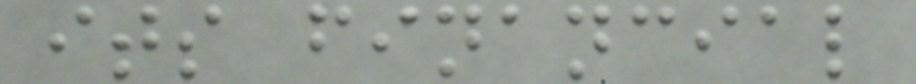its financial
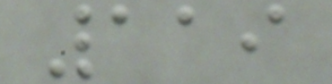119
